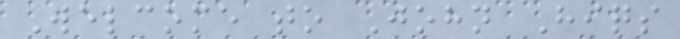Welcome to John Hiqs
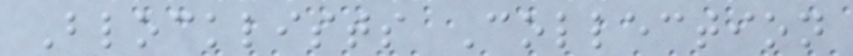Blocklists Collection
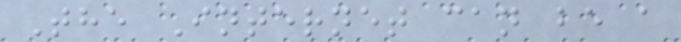The Internet can be a
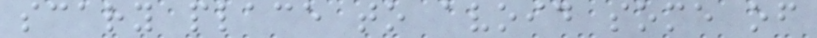scary place to avoid some of
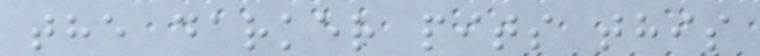the darker pits this
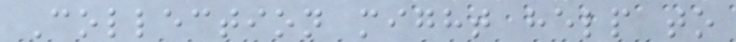Collection might help to
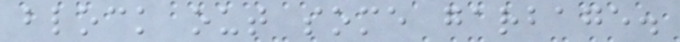block out some garbage.
